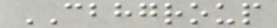CBHGROUP
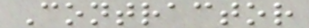Contractor
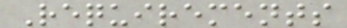Requirements
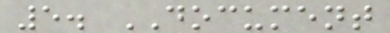5. DOCUMENT
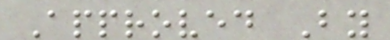Approved By
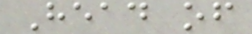Head of
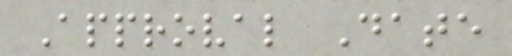Approval Date
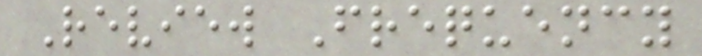Review Frequency
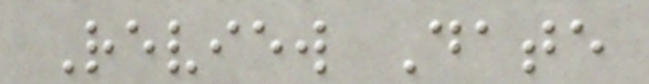Review Date
